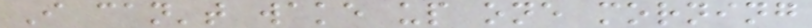I can't wake up one morning
